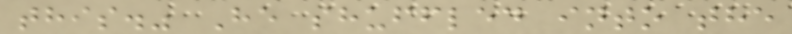this." He shuffled into the
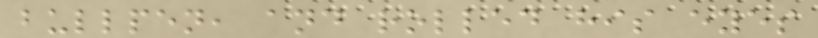bullpen, and rolled his eyes
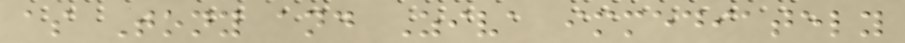as Tony and Ziva immediately
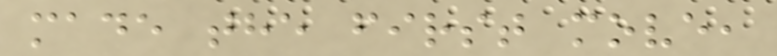made the first move,
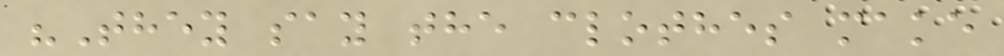"They say the clothes make
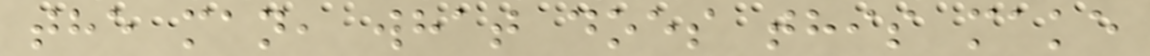the man, what does this make
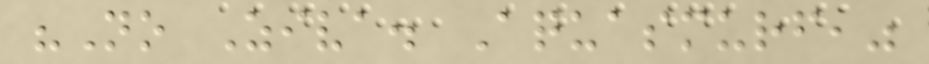"No Ziva. Aquasmurf,"
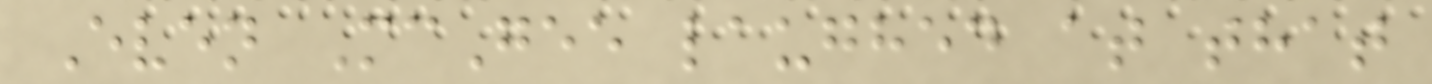Even McGee laughed at that
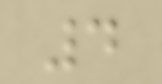4
